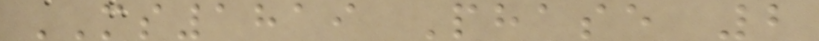MS1819 Phase 2
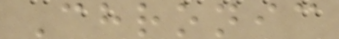Chronic
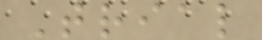Trial
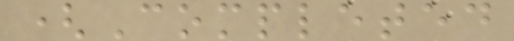(Completed
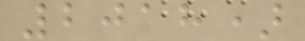2018)
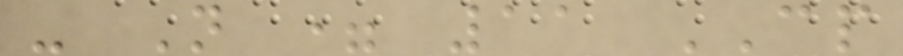- N = 11 CP
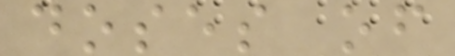doses of
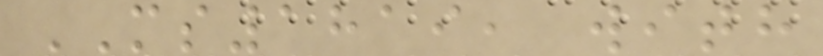MS1819, with
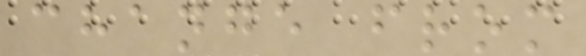change from
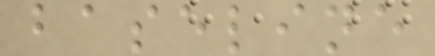baseline
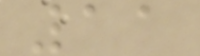11
